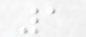1
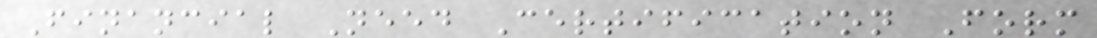Financial Need Certification Form
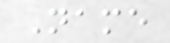Name
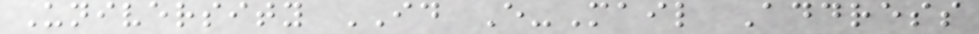University ID E-Mail Address
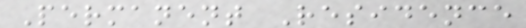Permanent Residence
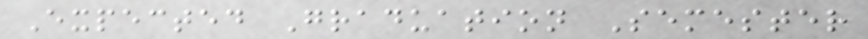Expected Graduation Semester
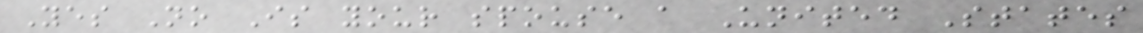Yes No Is your spouse a United States
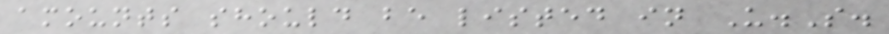amounts should be listed in U.S.
